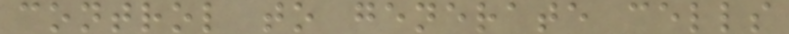control to generate cells
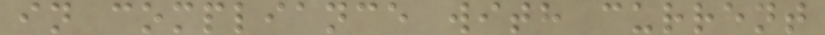in compliance with current
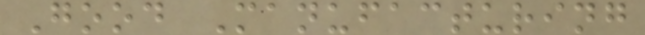Good Manufacturing
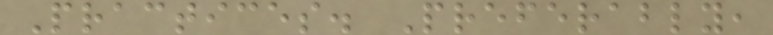Practices. Preferably,
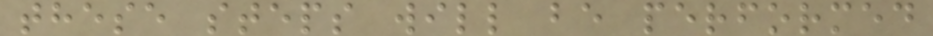these steps will be performed
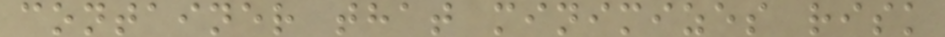container that minimizes risk
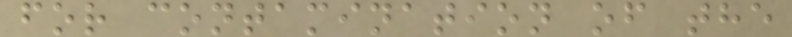for contamination of the
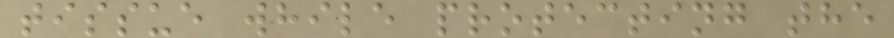tissue while protecting the
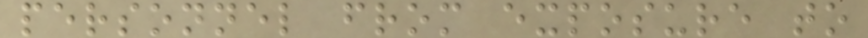personnel from exposure to
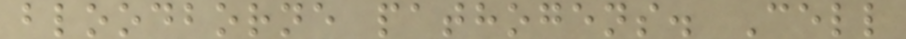bloodborne pathogens. Cell
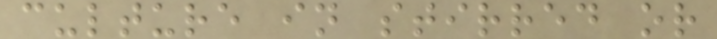culture in stirred or
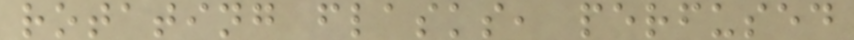rotating flasks, perfused
